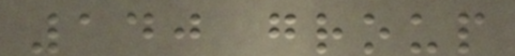140 group
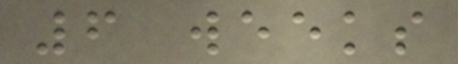6 weeks
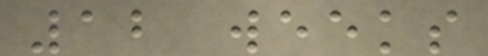12 weeks
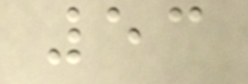53
